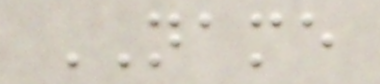NAME
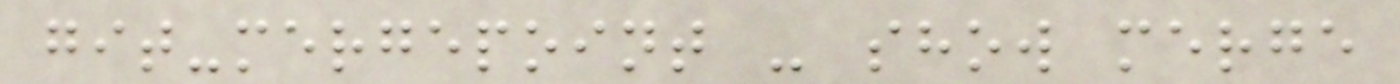git-mergepoint - show merge
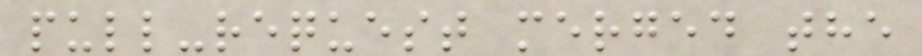pull-request merged the
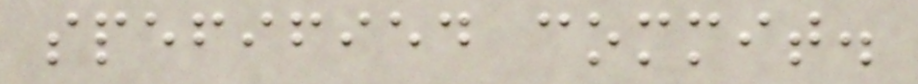spefified commit.
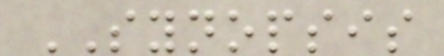SYNOPSIS
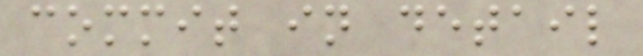commit in detail
